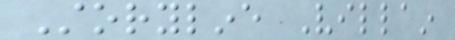Storyline Villain
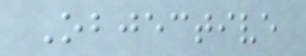Objective
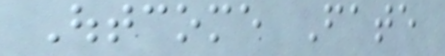Outcome Fate
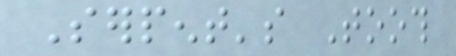Serpent's Tooth
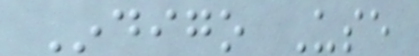Indigo Use
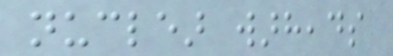nuclear warheads
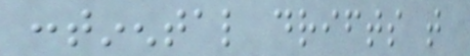continental drifts that
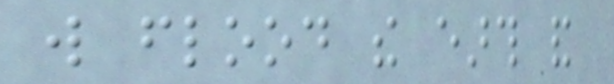will flood the earth and
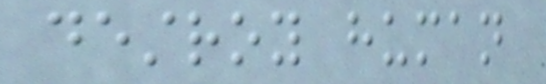destroy human
